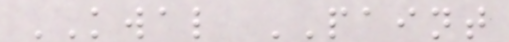KWAL PAINT
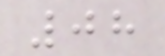08
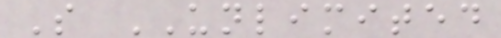S UNLIMITED
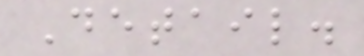Detail.
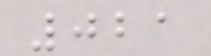021
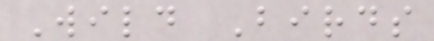Wild Birds
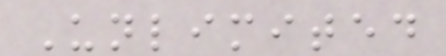Unlimited
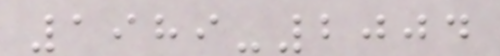1989-2004
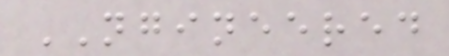NGINEERED
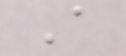A
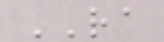RA
